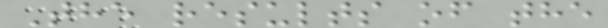The results of the
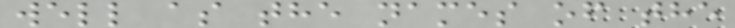well as the names of the
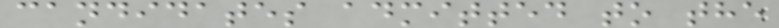candidates admitted to the
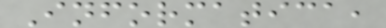Informatica,
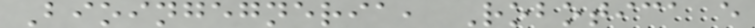Bioingegneria, Robotica e
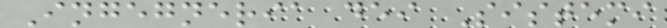Ingegneria dei Sistemi
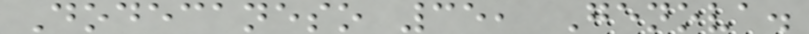Dodecaneso 35, Genova.
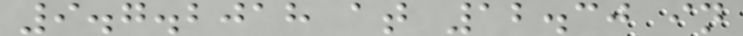9.7.2018 at 12.30 in
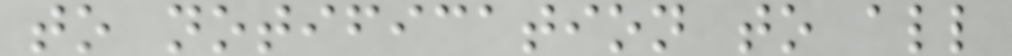to notification to all
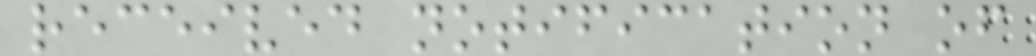received notification of
